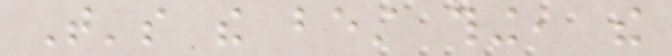That's the best thing, the
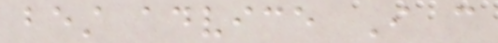best advice I can
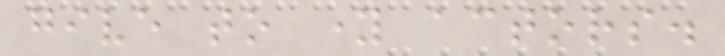give to young actors.
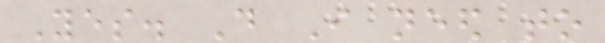Yes. Do I need to
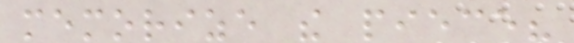memorize the piece?
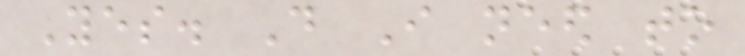Yes. Do I need to
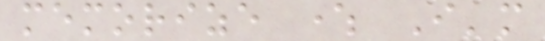memorize where I'm
